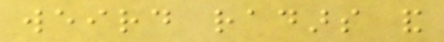weird radars and
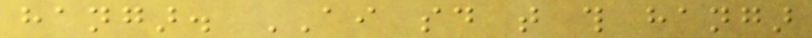hangar. AI said that this hangar
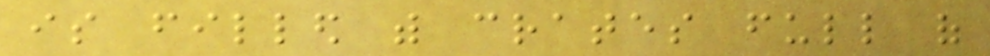is filled with crates full of
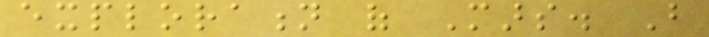exploration of Mars. But
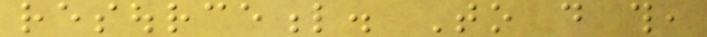resourceful. To do this,
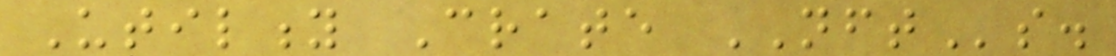Utility Crate NFTs.
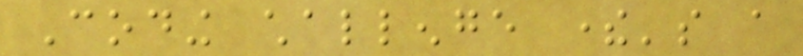Coding challenge there's a
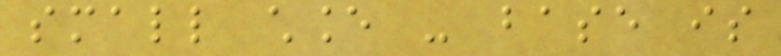small chance - base is
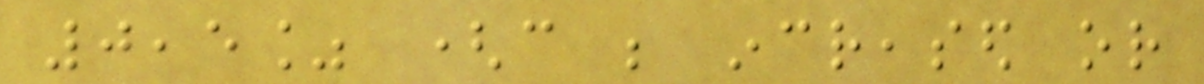0,5% (can be increased or
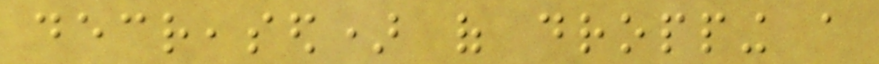decreased) of dropping a
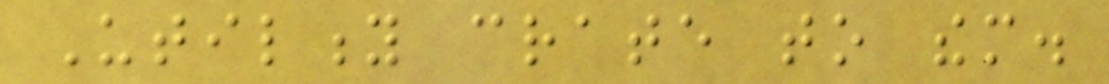Utility crate to them.
